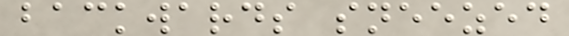backwards sneezed
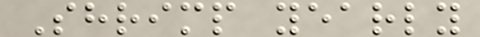Shrimp yearly
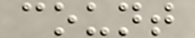count
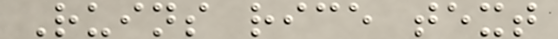Ruins rice text
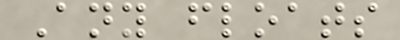Any floats
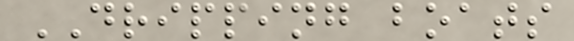DRIPPING boats
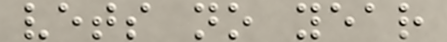vets no year
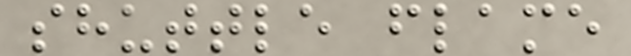shuttle flame
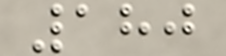180
